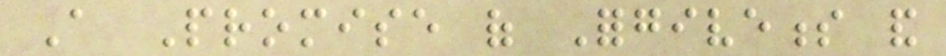A Promise of Forgiveness and
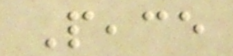Peace
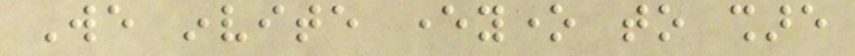We invite everyone to share
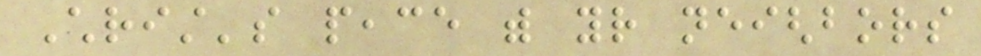Christ's peace with your neighbors
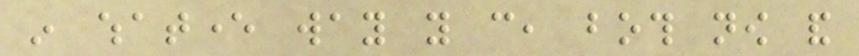in whatever way you can, both now and
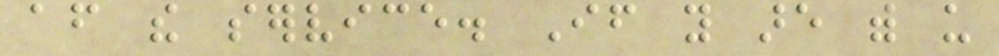after the service. If you are with us
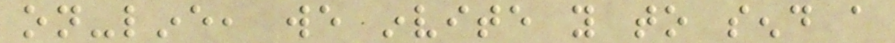on-line, we invite you to send a
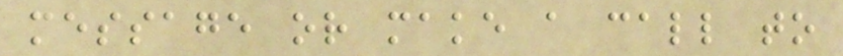message or make a call to
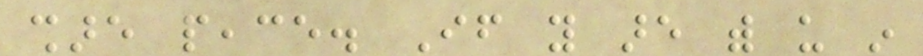share peace. If you are with us in
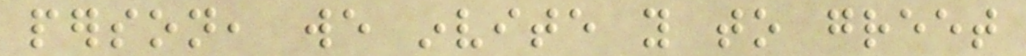person, we invite you to greet
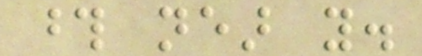those near you.
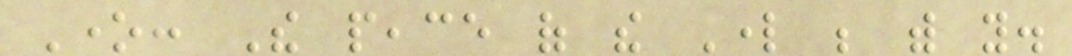One: The peace of the Lord be with you.
